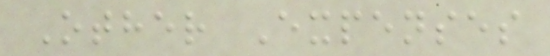Other Expenses
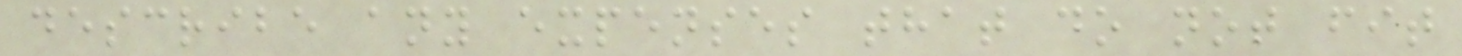describe any expenses that do not fit
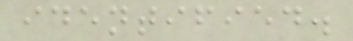identified.
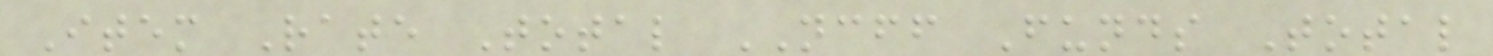Item Rate Total NCFF Funds Total
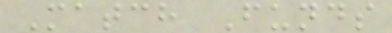Match Funds
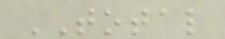TOTAL
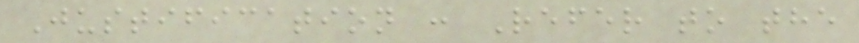Justification : Refer to the
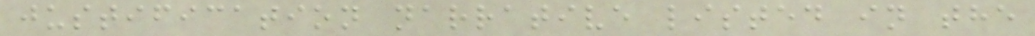justification narrative listed in the
